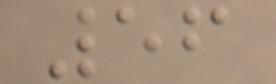56
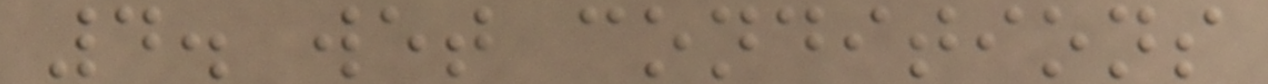4. wet conditions
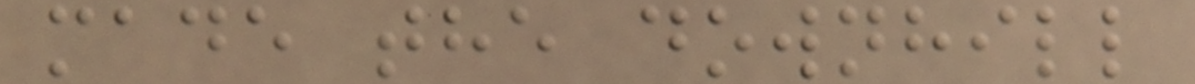made the downhill
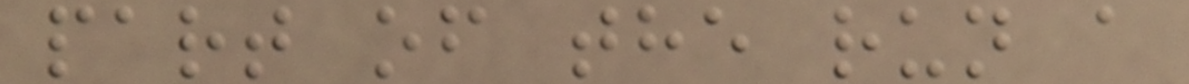part of the run a
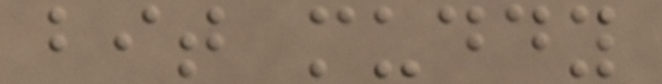bit muddy
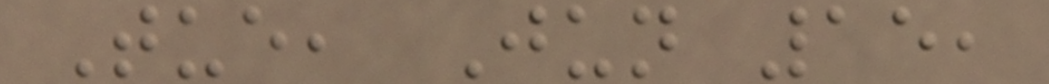Tue, Jun 15,
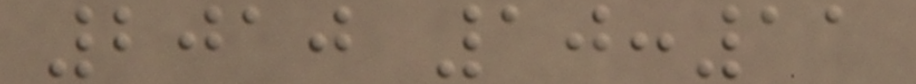2010 10:11
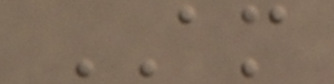AM
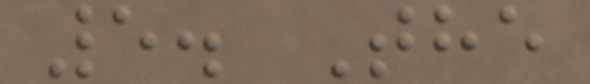5. The
